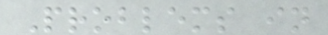Problems in
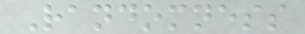Randomness
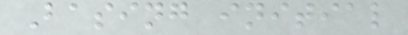Basing initial
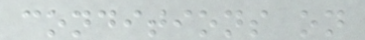conditions on
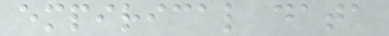empirical data
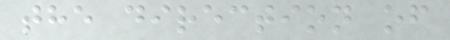the direction of
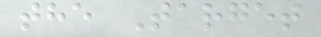the Target
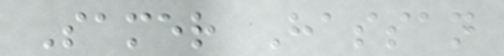Samer Hassan
